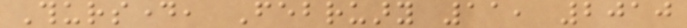Thursday, February 11, 2010
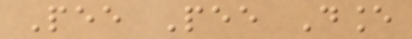Pee Pee Dance
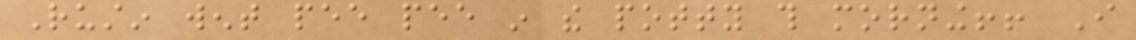Rustin went pee pee in the potty this morning!! I
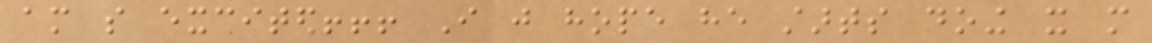am so excited!!! I just hope he starts doing it more
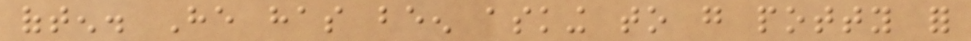often. He has been asking to go potty for
